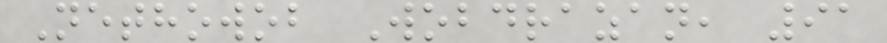Nethowob Wobdrazan, 91
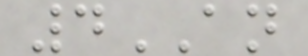4AN
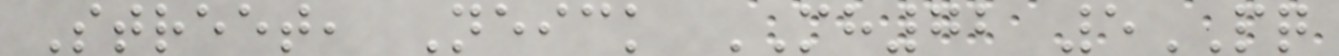Street, Neick MH72 5PQ
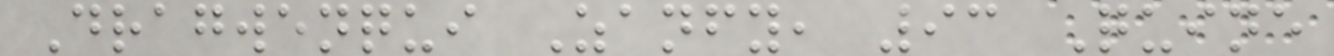Dragwenqui Zanfy, 93 Quine
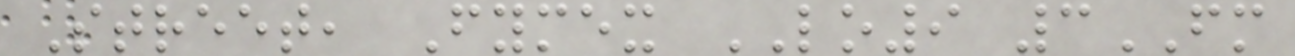Street, Fymex LO9 3FM
